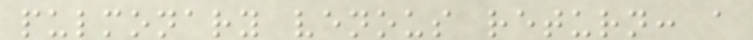pulmonary venous return: a
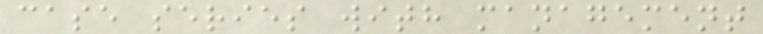case series with management
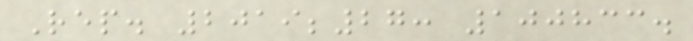Rep. 2019;27: 100833.
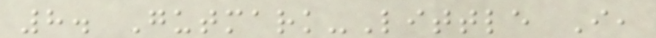8. Gutmark-Little I,
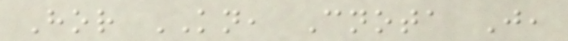Hor KN, Cnota J,
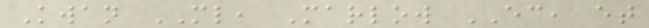Kwan ML, Marlow EC, et
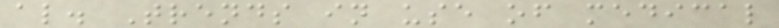al. Trends in use of medical
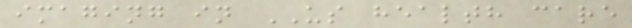imaging in US health care
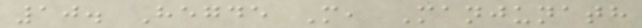10. Hegde M, Manjunath
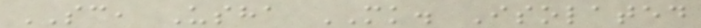SC, Usha MK. Isolated
